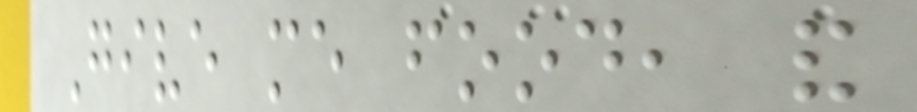Give me food, and
